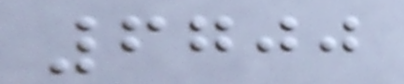6700
